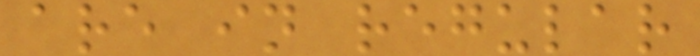are in regular
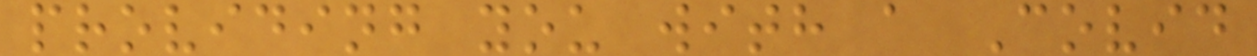providing you with a Covid
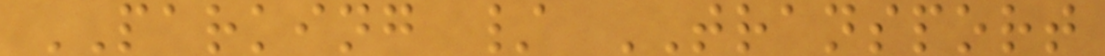PARKING / TRANSPORT
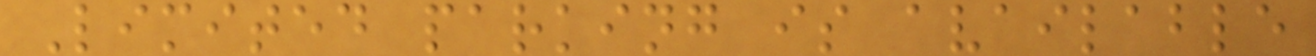Limited parking is available
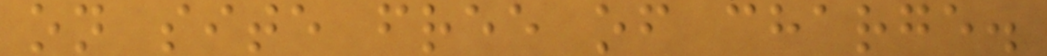on site free of charge.
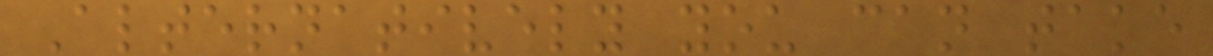Alternatively you can take
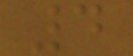4
